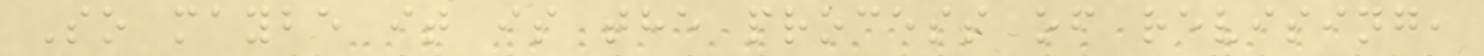So maybe it is the process of revising,
